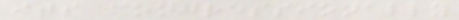its congressionally
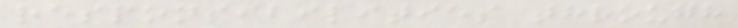responsibilities through
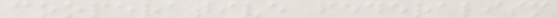cooperative federalism
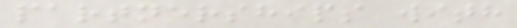partnerships with
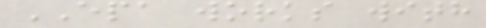EPA works with
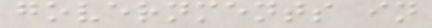governments in
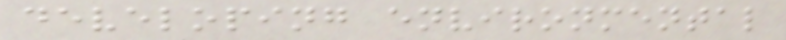developing environmental
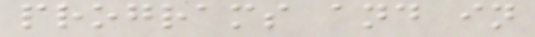programs and in
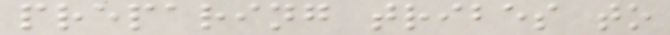preparing tribes to
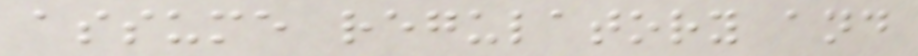assume regulatory and
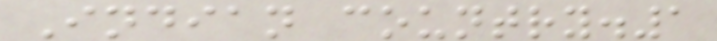Indian country.1
